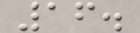16.
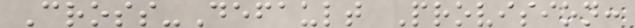Cross-Default Provision:
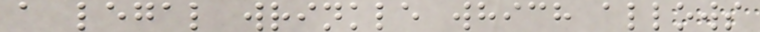a legal wrinkle which allows
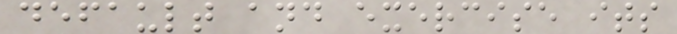default and exercise its
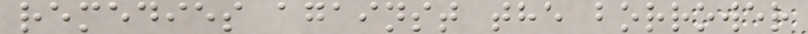remedies against the borrower
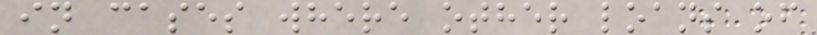in cases where other loans of
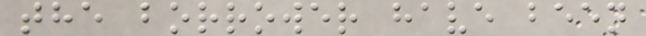the borrower have been
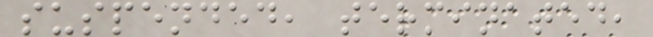suspended, terminated,
